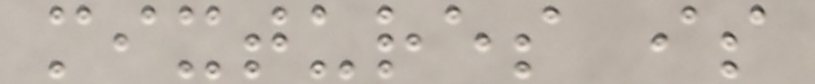mixtures is
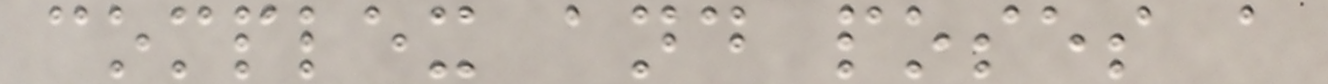complex and poses a
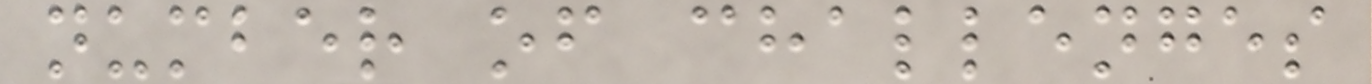number of challenges
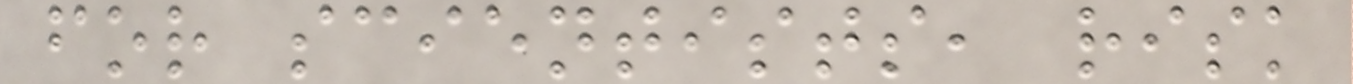for scientists, risk
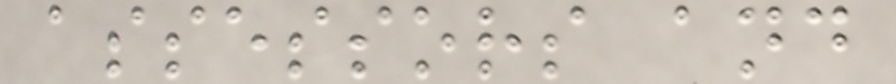assessors and
